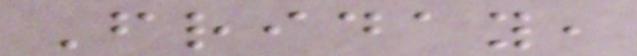Friday,
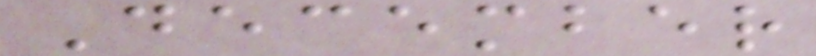December
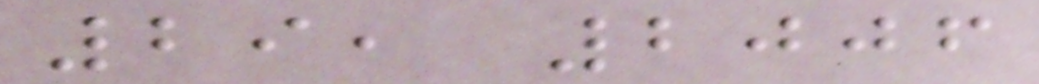29, 2006
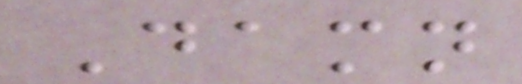Damn
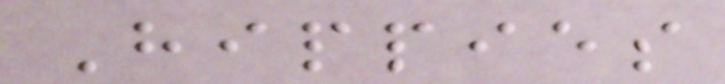Hippies
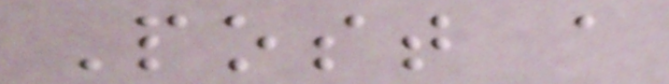Post a
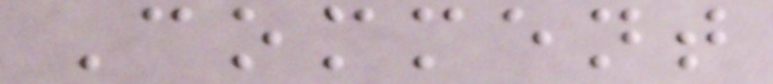Comment
